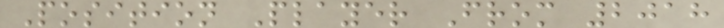Position Player From 2018
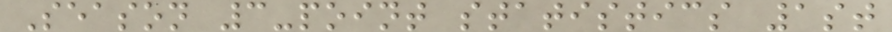Season 3-point statistics 1st
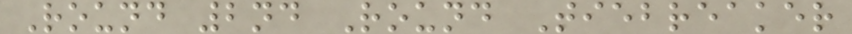Round 2nd Round Tiebreaker
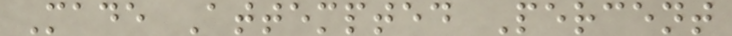Made Attempted Percent
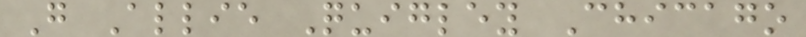G Allie Quigley Chicago
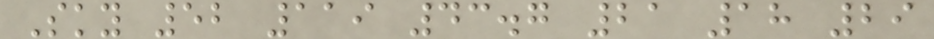Sky 52 119 43.7 21 18 29
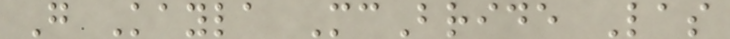G Kayla McBride Las
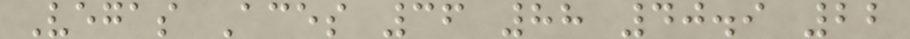Vegas Aces 36 88 40.9 22
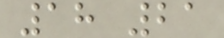18 21
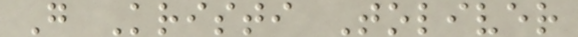G Kristi Toliver
